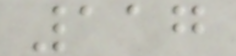117
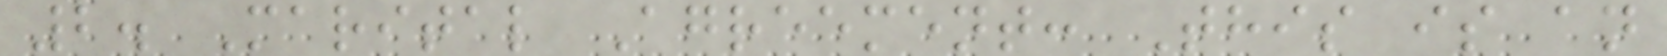2. Marital Agreement: This is an
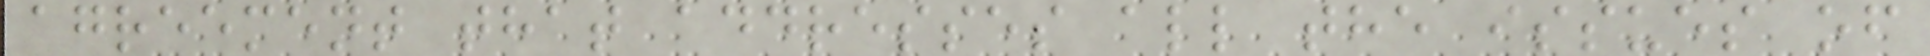agreement that addresses all the issues of
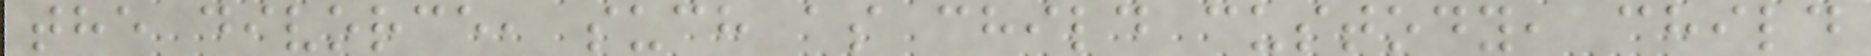the divorce, such as child custody, child
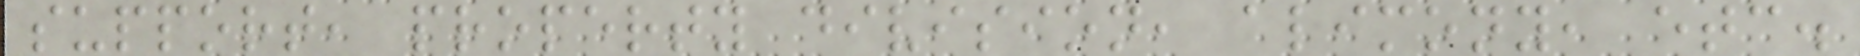support, property division, alimony, etc.
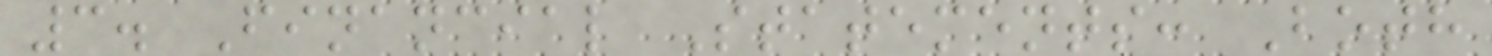3. Financial Statements: Both
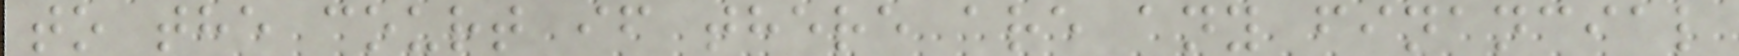to the court if there are any financial
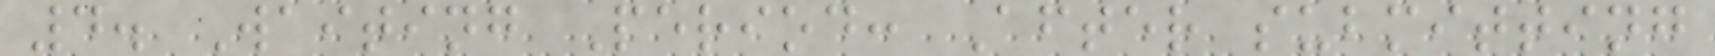4. Waiting Period: After submitting
